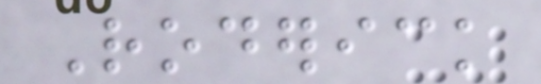Roderick
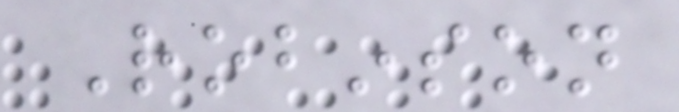Robinson
